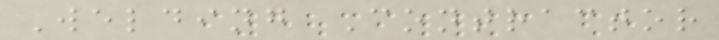Welding Contractor
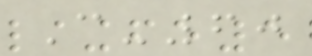C-60
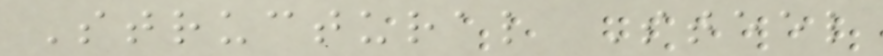Structural Steel
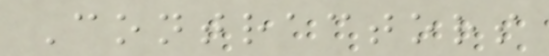Contractors
